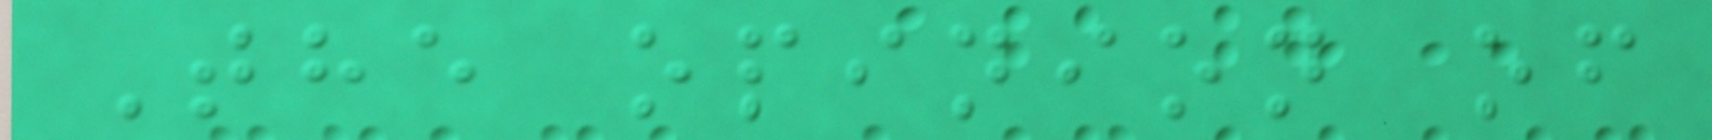The opinion of
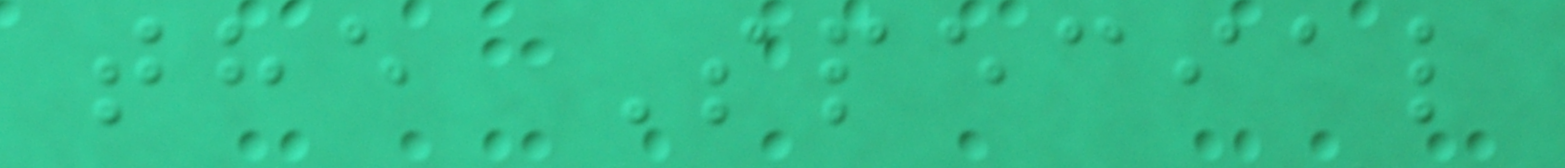the Special
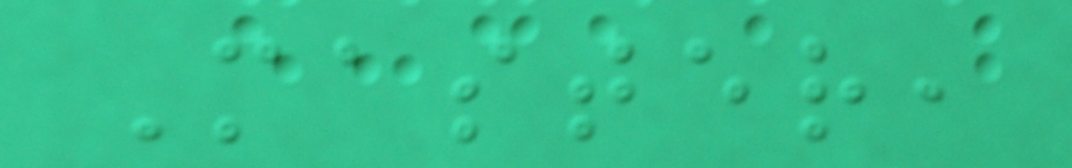Master,
